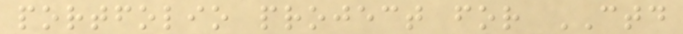portfolio project for CTD
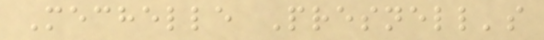Mechelle Presnell's
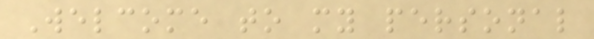Welcome to my personal
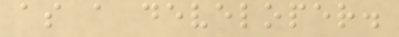as a developer.
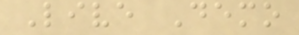Live Demo
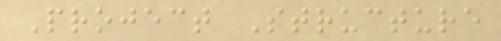Project Structure
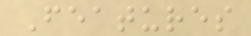Features
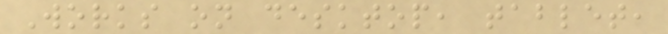Works on desktop, tablet,
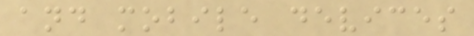and mobile devices
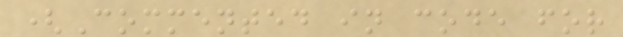(Commented in code for
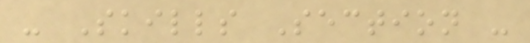- Skills Section -
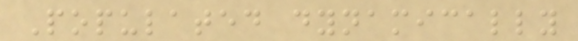Populated dynamically
